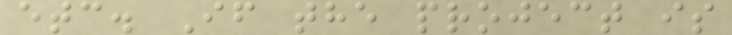etc. If the project is
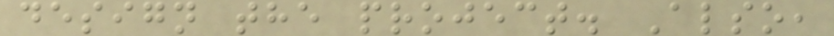design the project. Also,
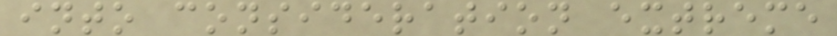into consideration extreme
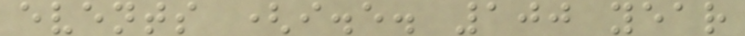events (i.e. 100 year
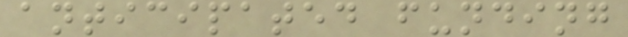anticipated funding
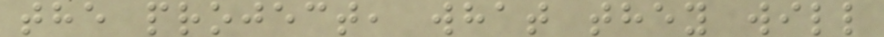the project, what they will
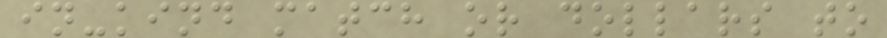in-kind match or dollars to
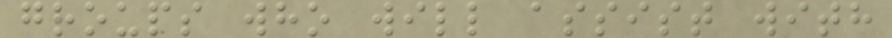groups who will assist with
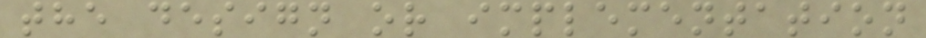the design or implementation
